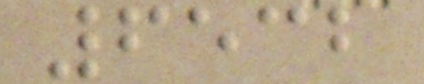6532
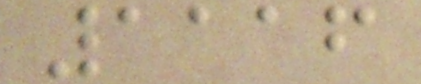1116
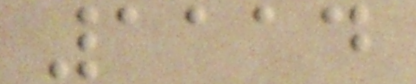1114
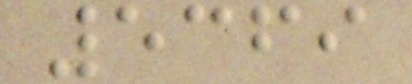5369
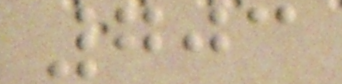703
